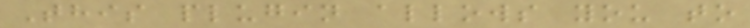This plugin allows you to
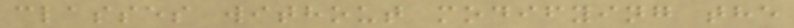classes without modifying the
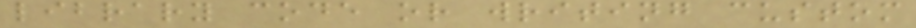library code or writing custom
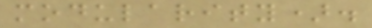modularity).
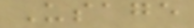Usage
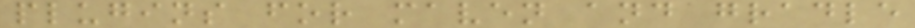plugins for maven and gradle
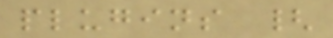plugins {
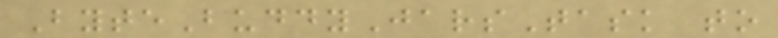ByteBuddyJarsTask to
